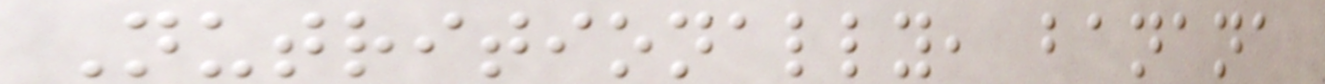Nutritionally, banana
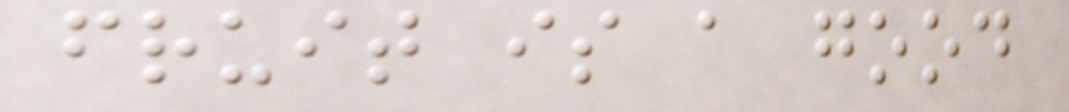fruit is a good
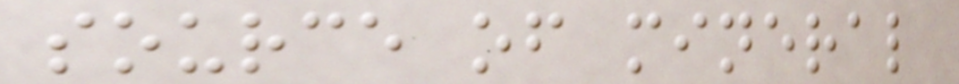source of mineral
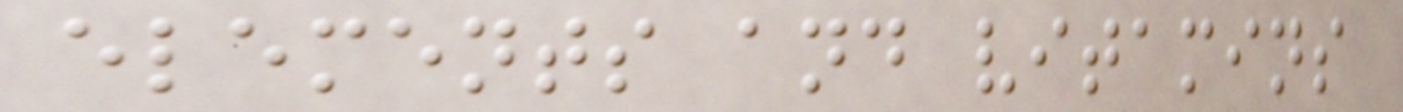elements and vitamins
